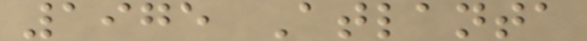1975 Atlanta
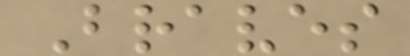Braves
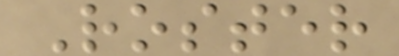Roster
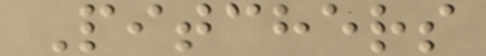Pitchers
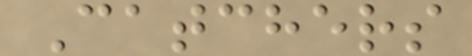Catchers
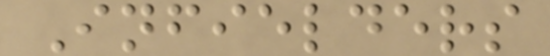Infielders
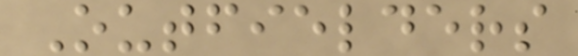Outfielders
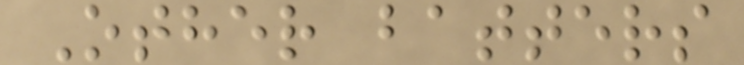Other batters
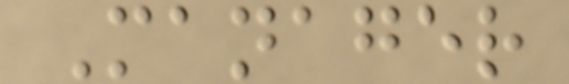Manager
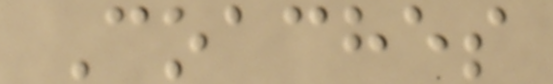Coaches
